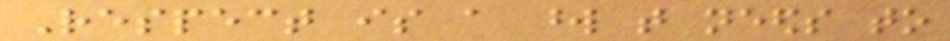Respect is a word that needs to
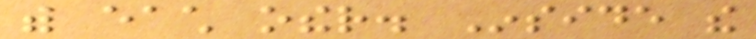with each other. Inside the
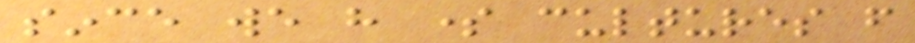since we have some cultures from
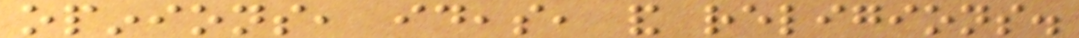opinions, ideas, and religions.
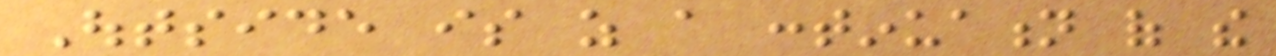Outside is as a continuation of the
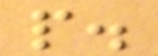people.
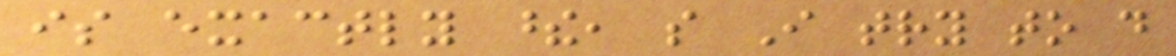is exactly these, so I try to do
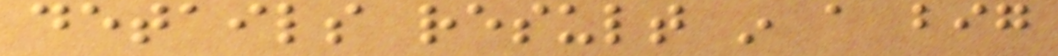details result in a big
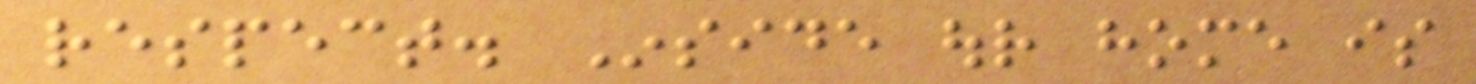respect. Inside our home is
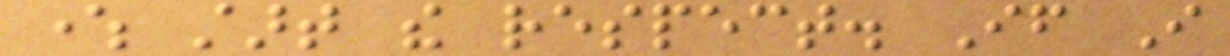where start the respect. If I
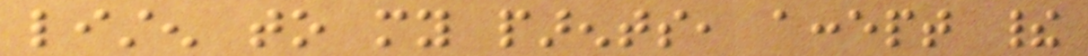listen to my parents, accept their
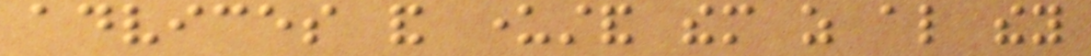advices and understand them as also they
